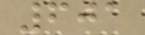601
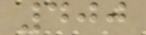400
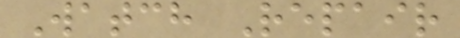Watch Repair
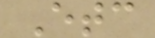Etc
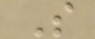S
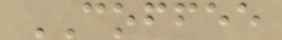COFFEE
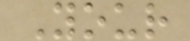Your
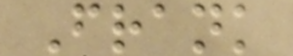Frank
